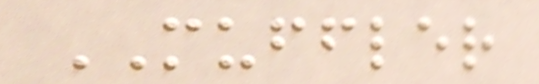MUFFLER
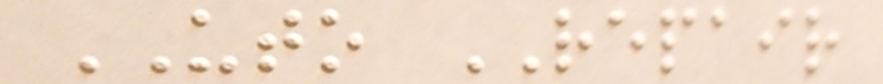UTO REPAIR
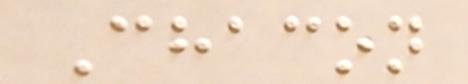Chacon
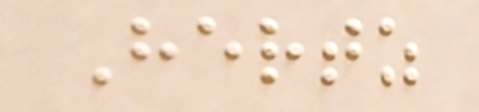Hertz
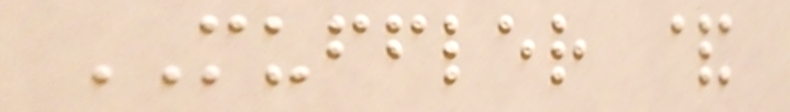MUFFLER &
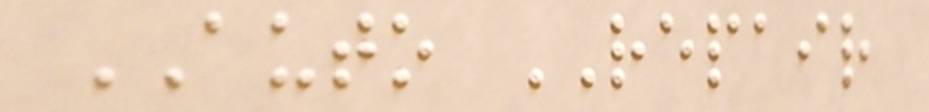AUTO REPAIR
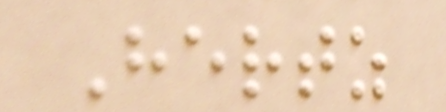Hertz
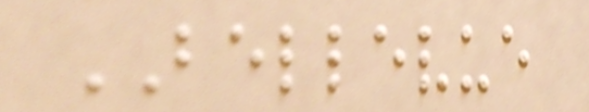BELLEVUE
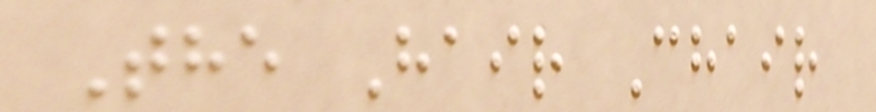The Hair Chair
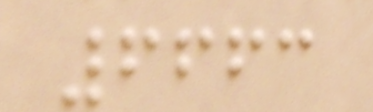6663
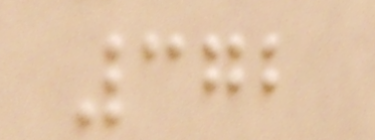372
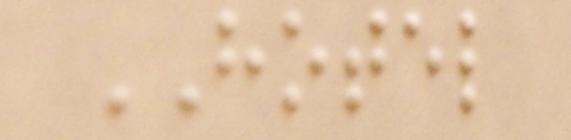HOTEL
